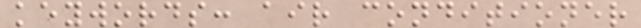keywords: air conditioner
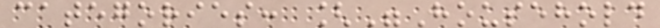categories: ["Household
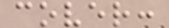cover:
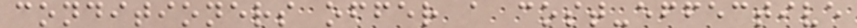conditioners offer a cost-effective
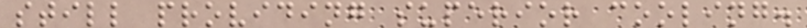still providing superior cooling.
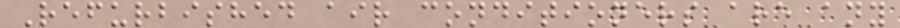Refurbished air conditioners are any
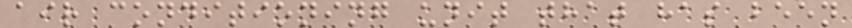air conditioning unit that has been
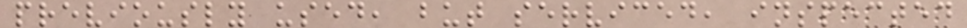previously used, but serviced, inspected
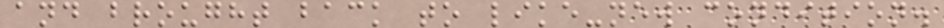and brought back to like-new condition.
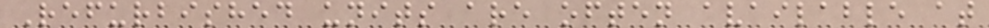Refurbished units are often available at
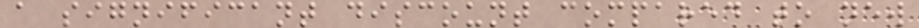a significant discount compared to new
